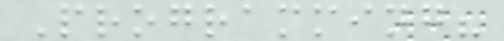Programming?
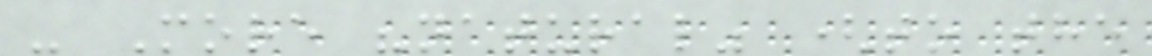- More "natural" (to the
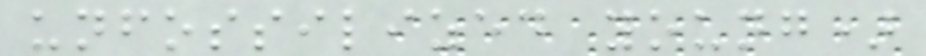unfossilized young)
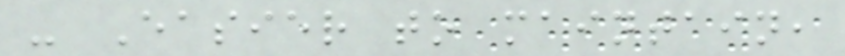- Easier to maintain,
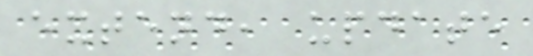extend, update
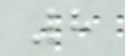8
